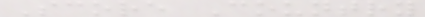Score Country
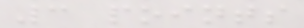3 points
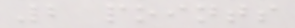2 points
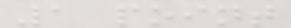1 point
